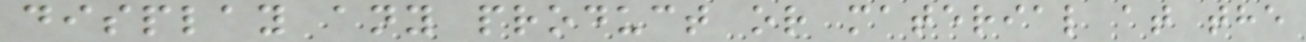display any product or material at the
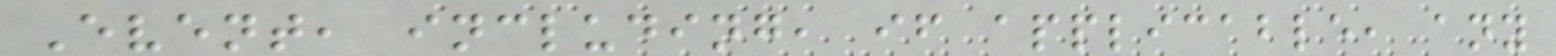Event, including, if applicable, any
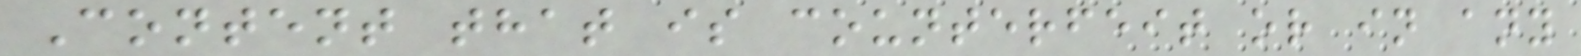Content that is counterfeit or in any
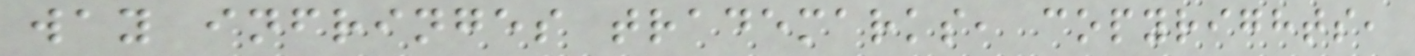way infringes trademarks, copyrights,
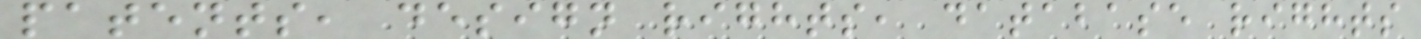patents, design rights, database rights
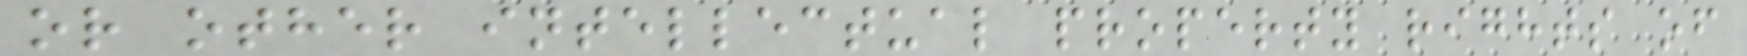or other intellectual property rights of
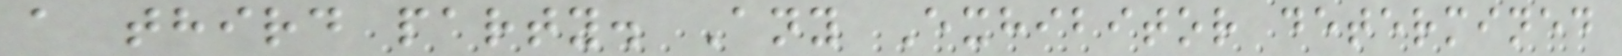a third party. Any Exhibitor determined
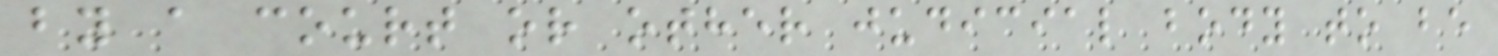by a court or other judicial body to be
